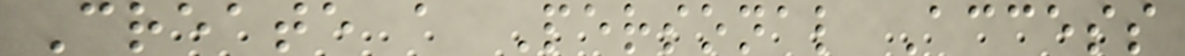Create a Personal Access
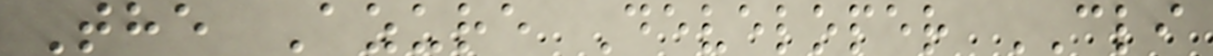The Azure Developer CLI
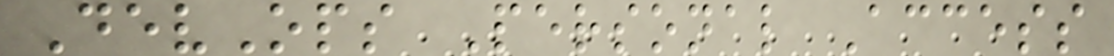DevOps Personal Access
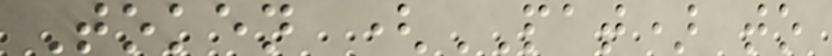Token (PAT) to
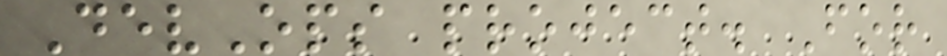DevOps project. For
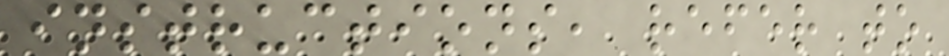instructions, refer to
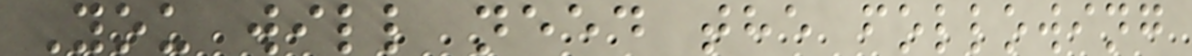You will need the following
